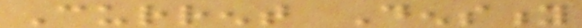Current Density
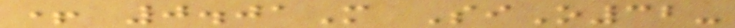+ 0.01M SiO32-
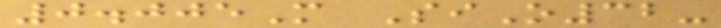0.005M SiO32-
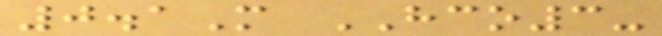0.1M HCO3-
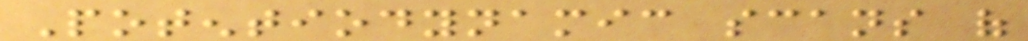Potentiodynamic scans of
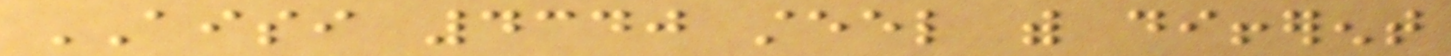AISI 4340 steel with different
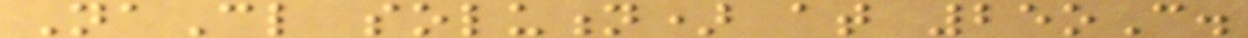NaCl solution) at 25oC.
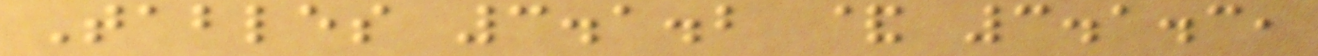Tables 3.1.2 & 3.1.3,
